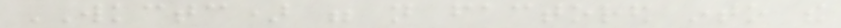WKCTC) were not factored into the
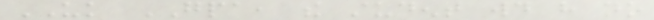UK GPA, the student would have no
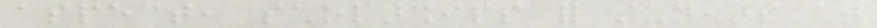aspect, scholarships for students at
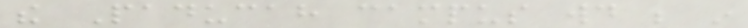the Paducah campus would be in
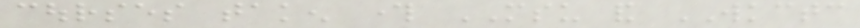courses taken through MSU and WKCTC
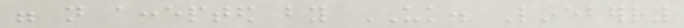were not accepted by UK. Lineberry
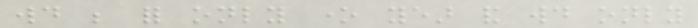would be for only one year and would only
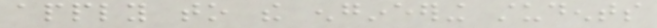apply to the engineering students
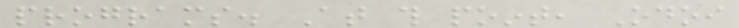programs. At this point, Odoi
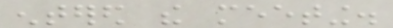entered the meeting.
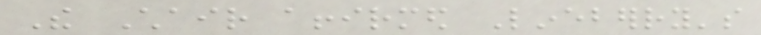The Chair affirmed Lineberry's
